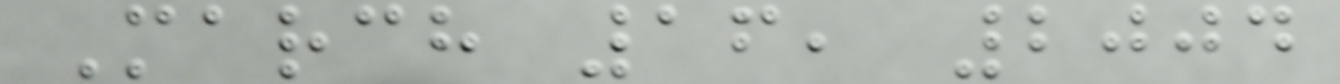March 16, 2004
